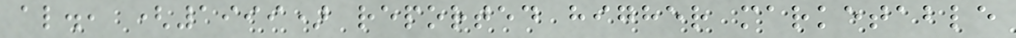al., (1999) reported higher marketable
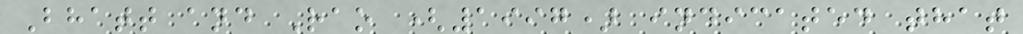Bhatt and Rao (1997) indicated that
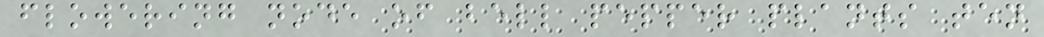flowering node of bell pepper plants ten
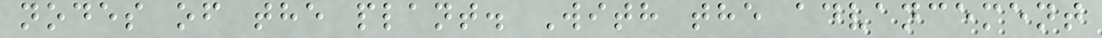nodes of the plant. With the advancement
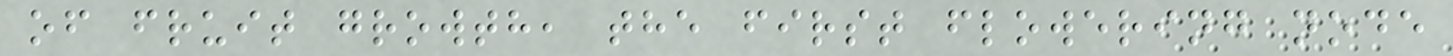of fruit growth, the first flowering node
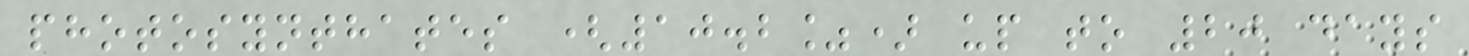photosynthates (10.2%) up to 20 days
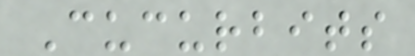Cucurbits
